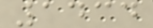1434
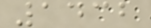1432
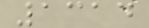1314
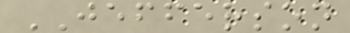JEFFERSON
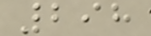298
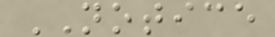NOTICE
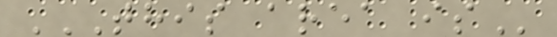THIS AREA IS
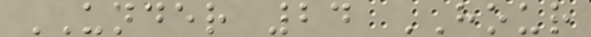UNDER 24 HOUR
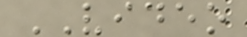VIDEO
